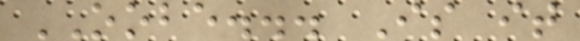OOBE... Is it
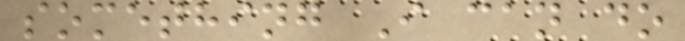something I can do
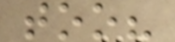too?
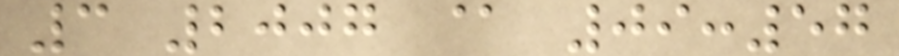3 2007 @ 09:57
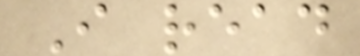I read
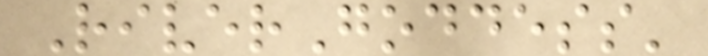RiverGoddess'
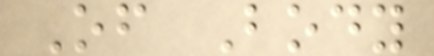Of Body
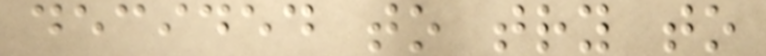decided to try to
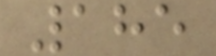185
